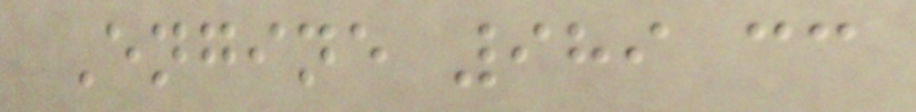Engine 989 cc
